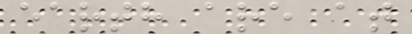earth are at
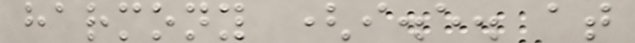harmony (i.e. at
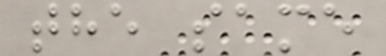the same
